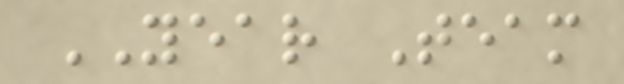YEAR Team
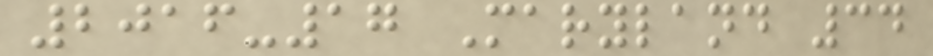2016-17 Maryland 34
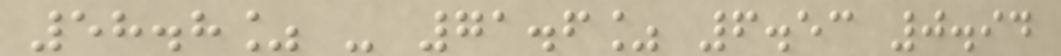58.8% - 71.6% 6.53 0.94
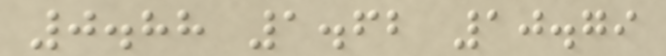0.88 1.62 10.79
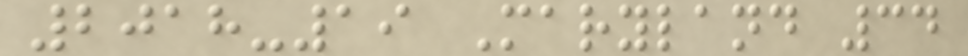2018-19 Maryland 34
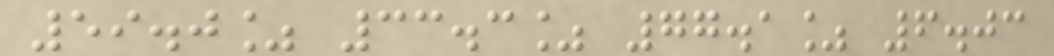59.0% 33.3% 77.1% 6.03
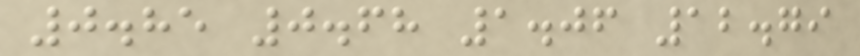0.85 0.68 1.06 12.79
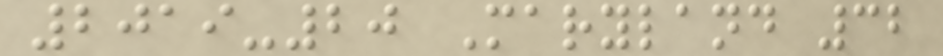2019-20 Maryland 32
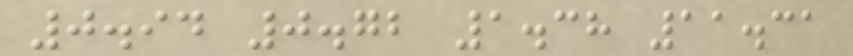0.94 0.72 1.38 11.31
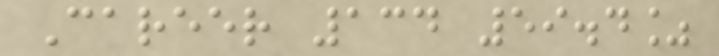Career 134 59.4%
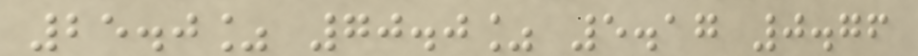25.0% 70.0% 5.17 0.76
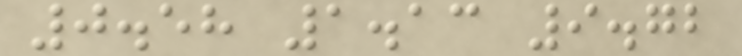0.58 1.13 9.72
